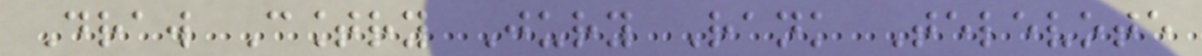Draw Country Jury Rank Televote
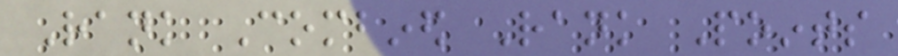Rank Combined Rank Points
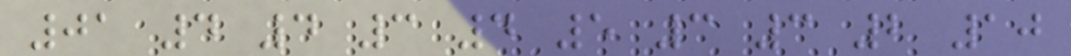01 4 4 3 4 5 3 3 2 10
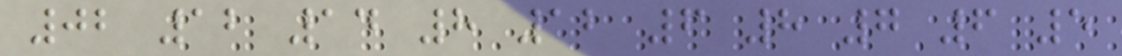02 12 14 8 12 6 8 7 6 5
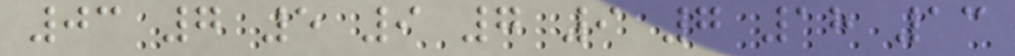03 7 5 9 7 9 7 18 13
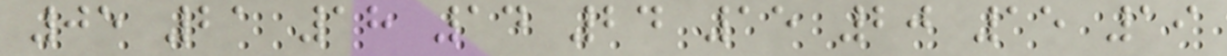05 21 18 14 24 15 20 15 19
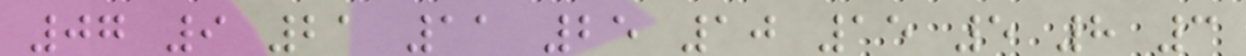07 9 21 11 25 10 15 5 8 3
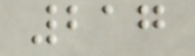217
